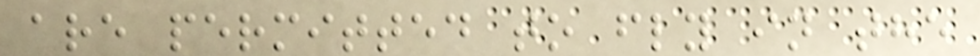are permitted to fly in the
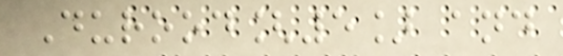Durood[5] and
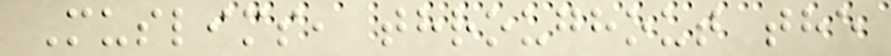Muslims, throughout the
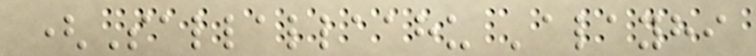(Sallallaahu 'alayhi
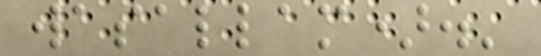wasallam).'
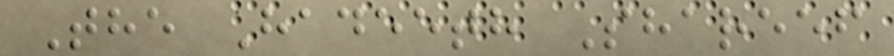The Hadeeth Shareef
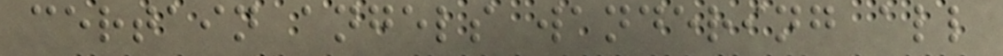certain angels wandering all
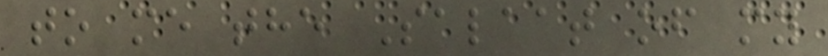to me the Salaat of my
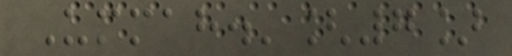Ummah.'[7]
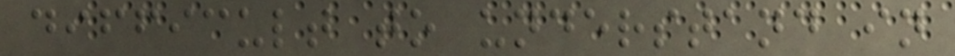difficult to understand in
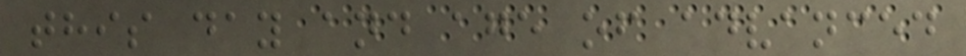this day and age of advanced
